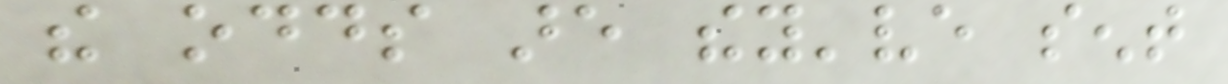the odds are they've sent
